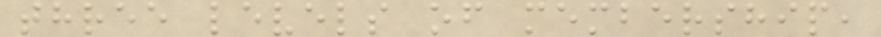three levels of membership,
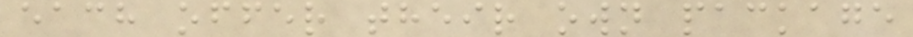each offer their own package
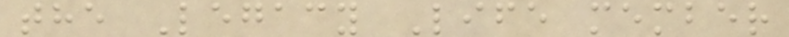the Legacy Life member
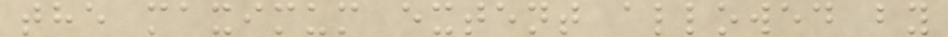the maximum extent allowed by
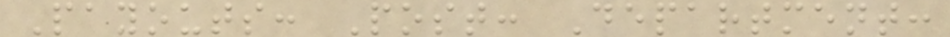Payouts: Post: Department:
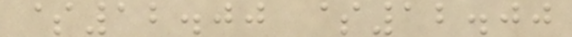$12.00 $12.00
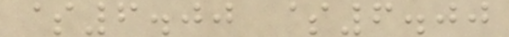$6.00 $6.00
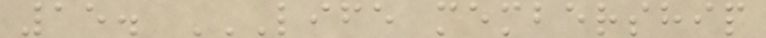15. LIFE MEMBERSHIP
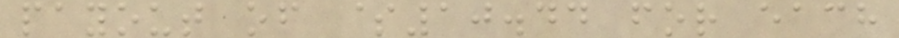payout of $10.44 for each
